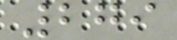279
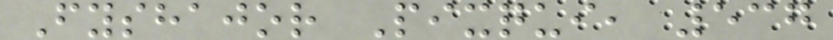Fyshajor Pixqui, 537
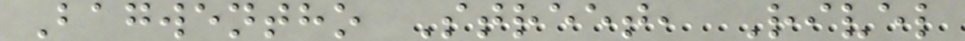Bagwentho Street, Rivel
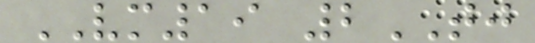VM19 2TJ
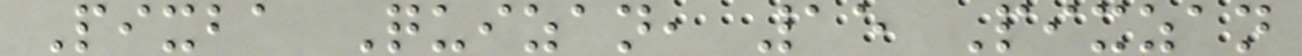Pixba Quizan, 15 Pixzan
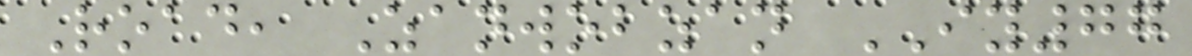Road, Zanwobzan IY77
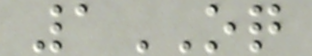1OQ
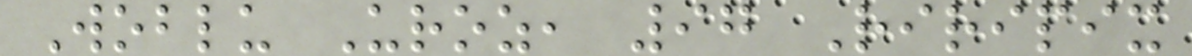Woblu Uroz, 97 Riripix
